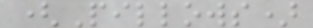(Pillows)
